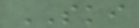SKI
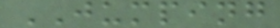JUMPING
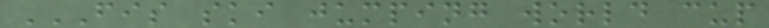FIS SKI JUMPING WORLD CUP
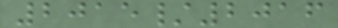2015/2016
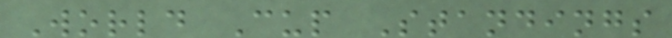World Cup Standings
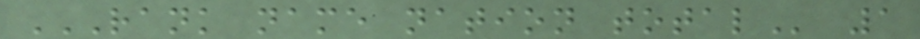RANK NAME NATION TOTAL 1
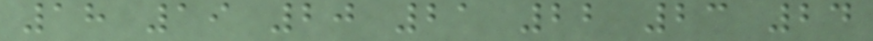18 19 20 21 22 23 24
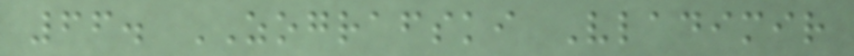66. ZOGRAFSKI Vladimir
